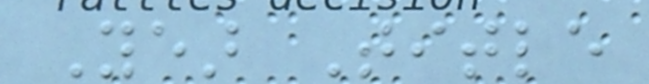Year Title
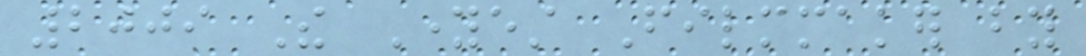2009 The Youngest Filmmaker by
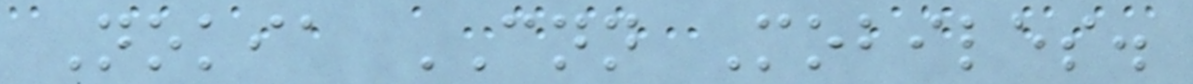Nokia CNN Mobiles.
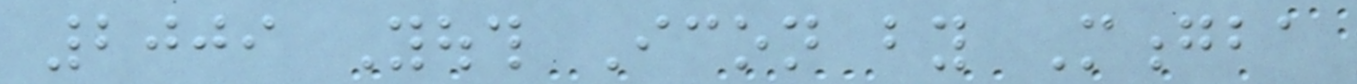2009 Youth Icon by Mongba
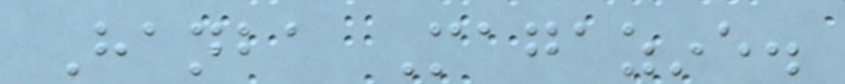Hanba Magazine.
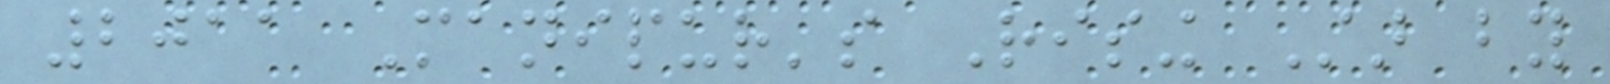2011 Manipur's Rising Star by
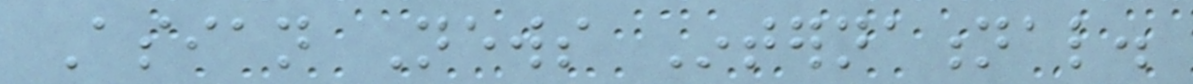Asian News International.
